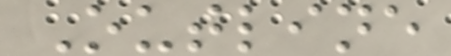Outline
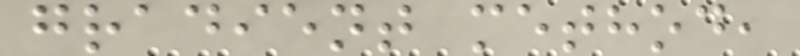gradient method,
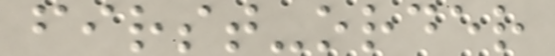first-order
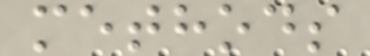methods
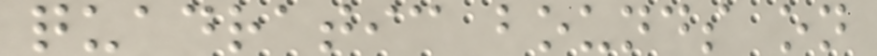quadratic bounds on
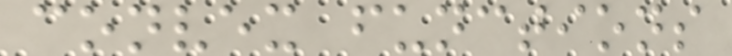convex functions
